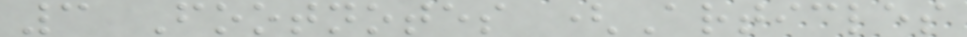3 Footnotes (Articles
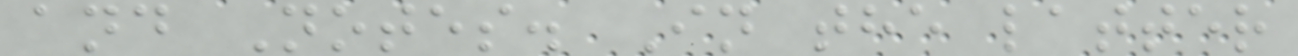and Notes. In the latter
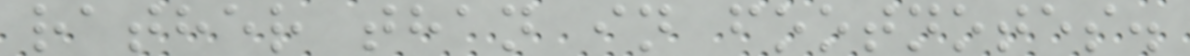rather than in footnotes.
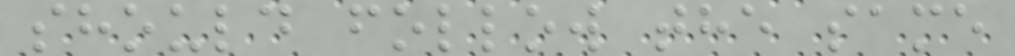should follow the same
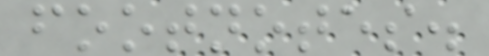footnotes.
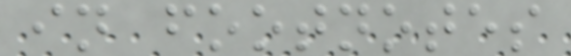in footnotes
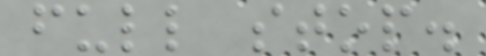full stop.
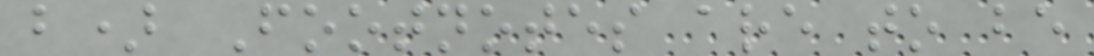b) Footnotes are to be
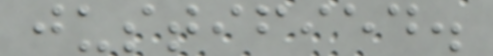justified.
